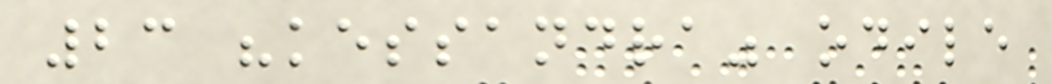23 "kessandra" odile
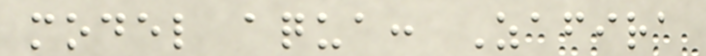model aqua: Zafira
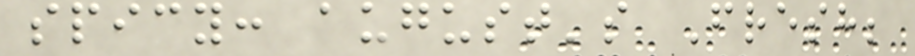spicy: august's Fresh;
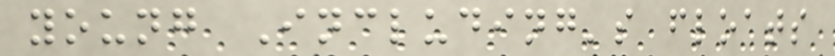young Including's floats
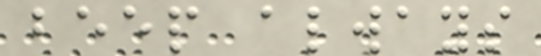beep always
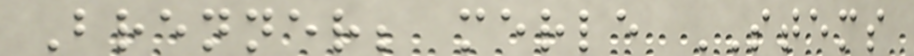Brenner; merle STEMS
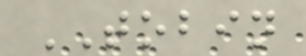TOBIN
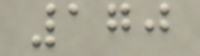170
